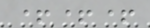+++
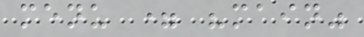menu = "main"
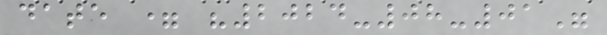date = "2024-08-01"
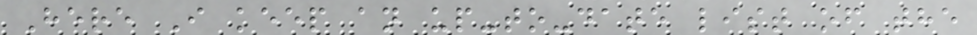Here I keep an up-to-date list of the
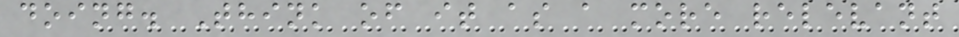doing. Think of it as a more relevant
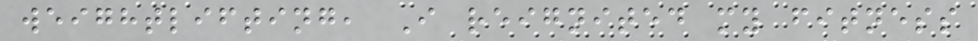weightlifting, I reignited my fitness
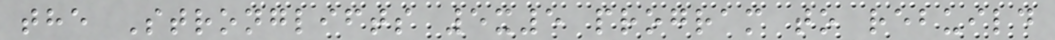the Stronglifts 5x5 program to rebuild
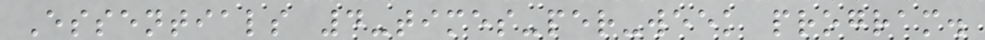Essentials 4-times-per-week program.
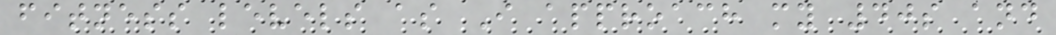fitness levels as I approach my 40s and
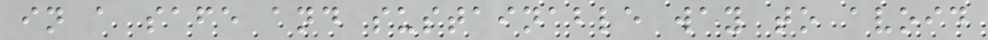in a safe and sustainable way to avoid
